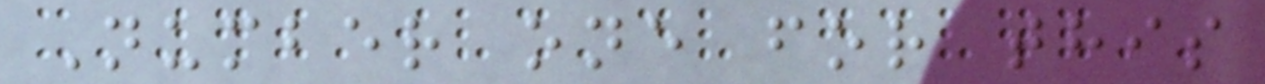Number one for this
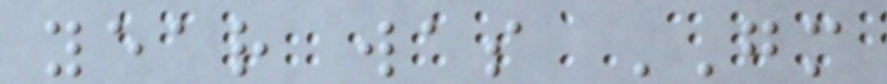year was GM
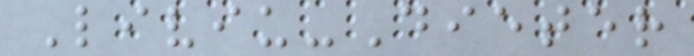Liviu-Dieter
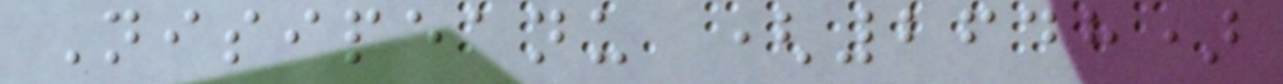Nisipeanu (2648)
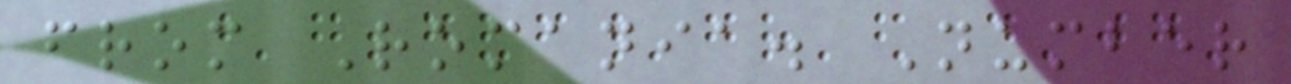from Romania. Number
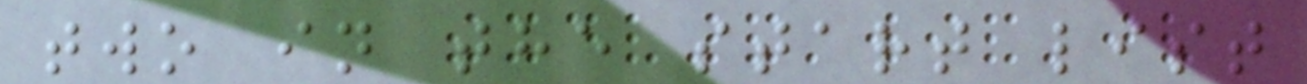two in the start list
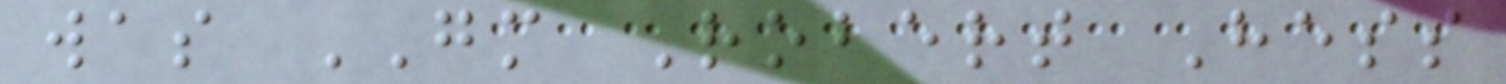was GM Robert Hess
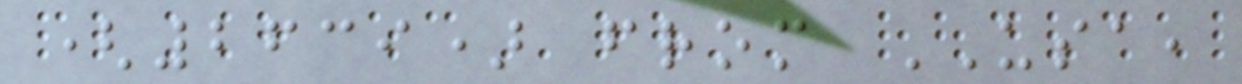(2639) from USA,
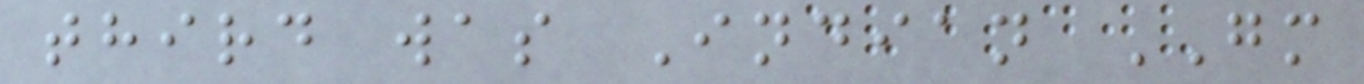third was Indian GM
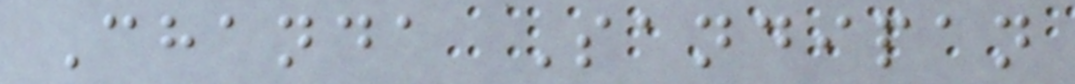Chanda Sandipan
